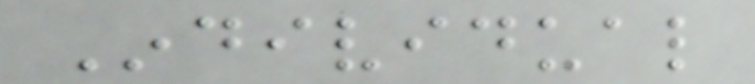Individual
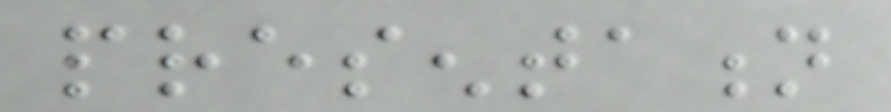presentation
